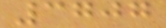3707
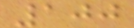100
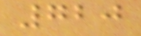720
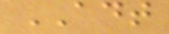ADT
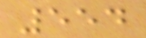554
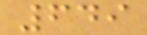649
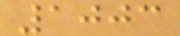1003
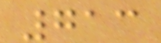713
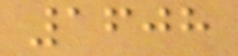1608
